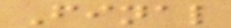Final
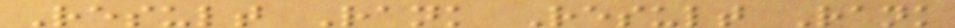Result Rank Result Rank
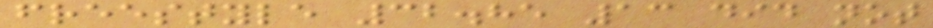freestyle 32.85 13 did not
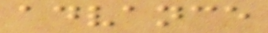advance
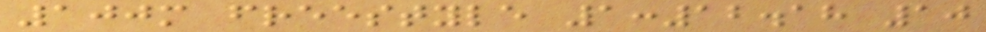100m freestyle 1:12.18 10
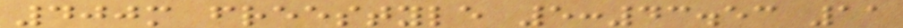400m freestyle 5:43.53 11
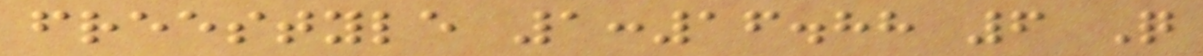freestyle 1:16.88 6 Q
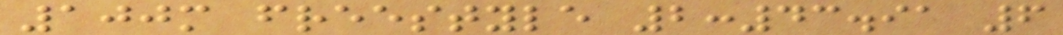100m freestyle 2:43.91 6
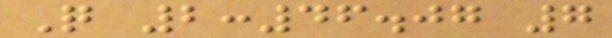Q 2:46.07 7
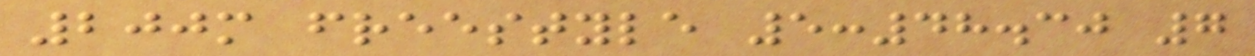200m freestyle 5:48.30 7
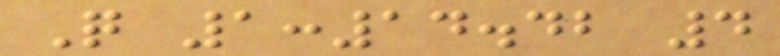Q 1:14.42 4
